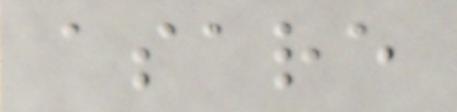asare
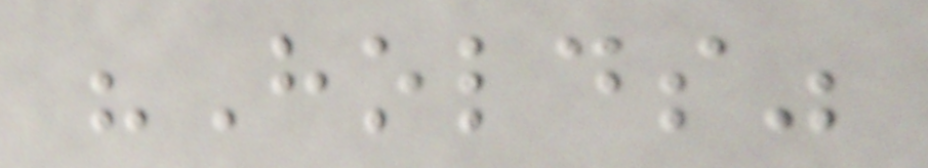"Holds"
